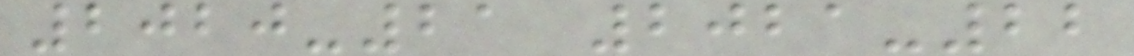2020-21 2021-22
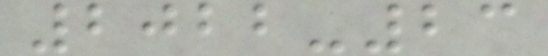2022-23
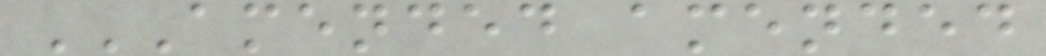AMENDED AMENDED
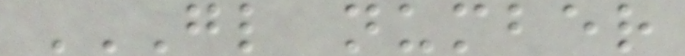GL NUMBER
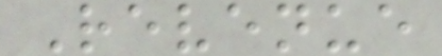Revenue
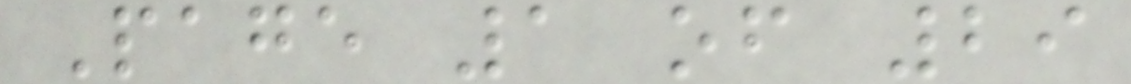Page 1 of 29
